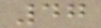47
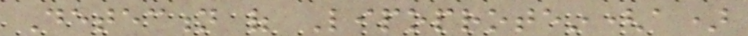Detection of Lipoprotein(a)
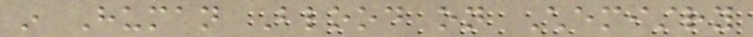in Human Blood on Chemistry
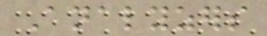Analyzers
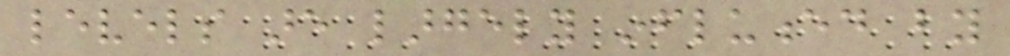levels are largely influenced by
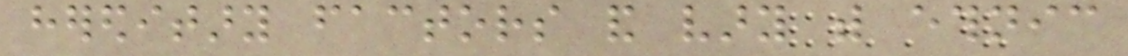hereditary factors and vary with ethnic
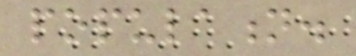population.
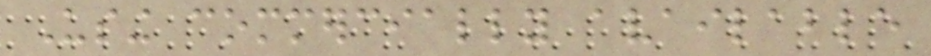Using commercially available
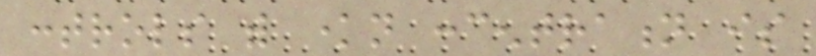controls with known concentration is
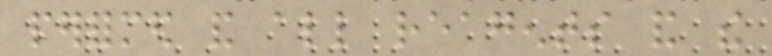performed and all reagents and the
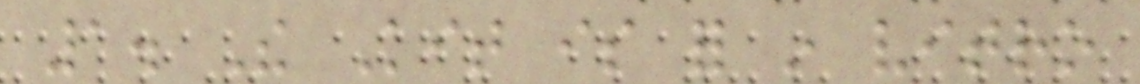1. The Kit is for in vitro
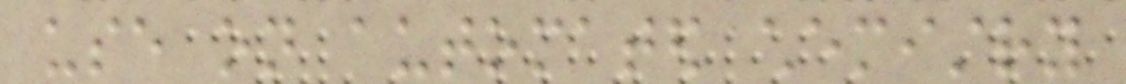use on automated chemistry
